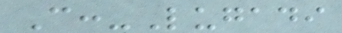C:-Lugadi
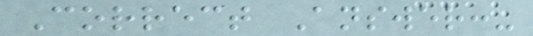Correct Answer:-
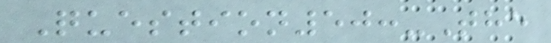Question50:-The
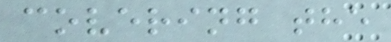covering the
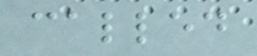called
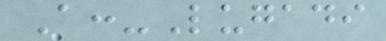A:-Lugadi
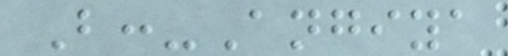B:-Angiya
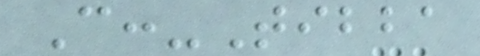C:-Tibba
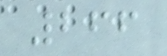266
